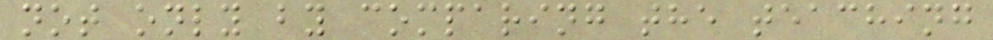not only by comparing the teaching
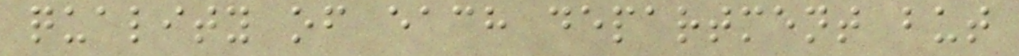quality of each department but
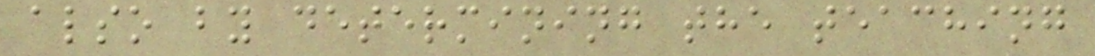also by determining the teaching
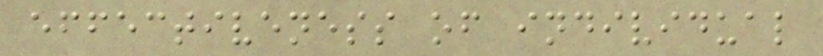effectiveness of individual
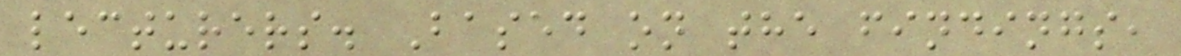lecturers. Based on the findings,
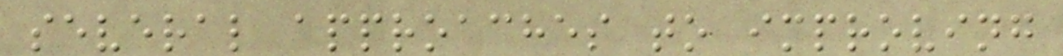several approaches to improving
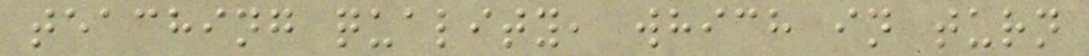teaching quality, which in turn
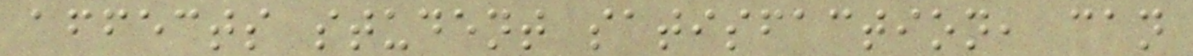affects student satisfaction, can
